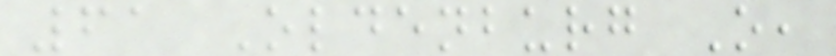61 Oldenburg O,
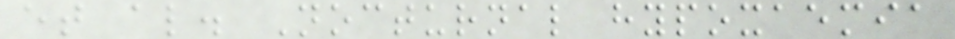et al. Nocturnal hypoxaemia
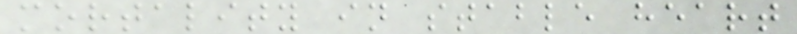mortality in stable heart
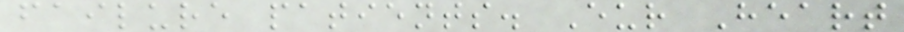failure patients. Eur Heart
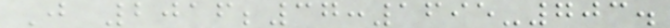J 2016;37:1695-703.
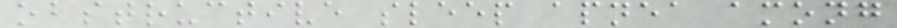obstructive sleep apnea among
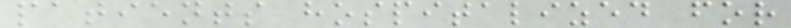patients hospitalized for
